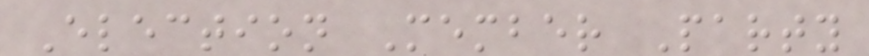Election Member Party
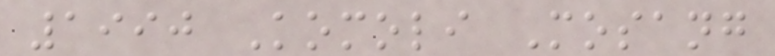1990 Komoli Mosang
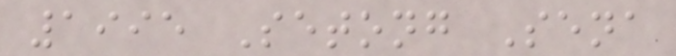1995 Setong Sena
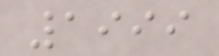1999
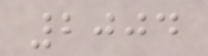2004
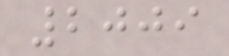2009
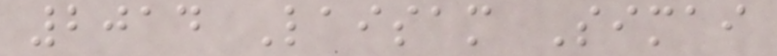2014 Laisam Simai
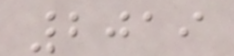2019
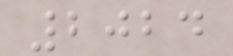2024
